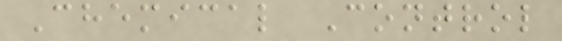Chemical Control
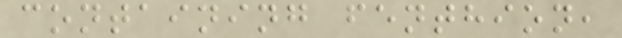containing fenthion,
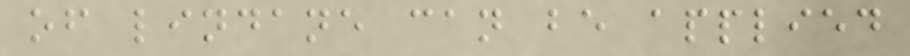of lindane can be applied
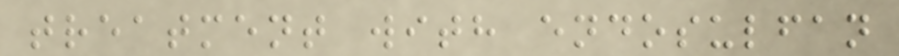treatment with endosulfan
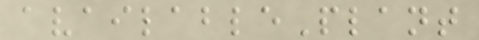availablePlant
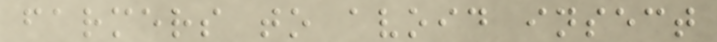farmers to avoid insect
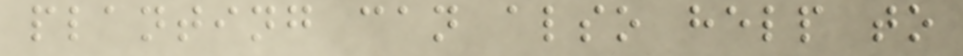planting can also help to
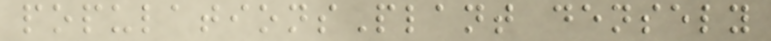populationsPlant densely
